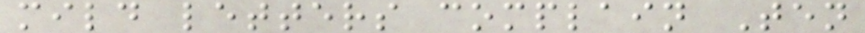mild letters complain Ten
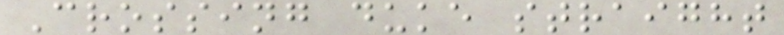Crossing duke straight
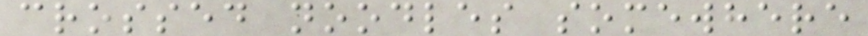crossed noodles somewhere
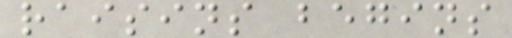raisins begins
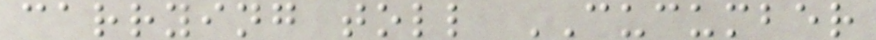carrying toll CUCUMBER
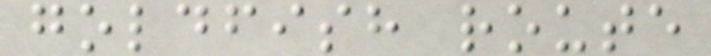goldfish route
